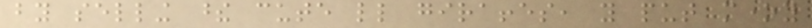by selling these cute little giraffes, you put money
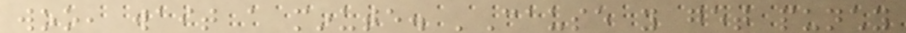woo, wait a minute. 'Cause you get punchy
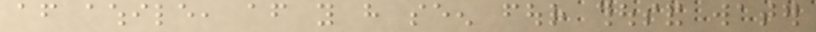after awhile, after you have seen four thousand water
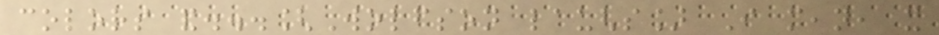colors and...[Wolfson laughs] I mean, it
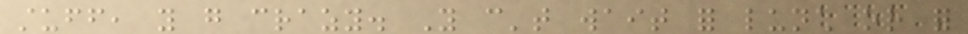stuff, you go crazy. You can't wait for lunch or for
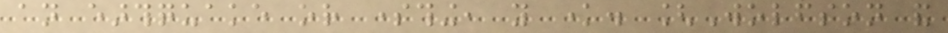an earthquake or something, you know. [Wolfson and
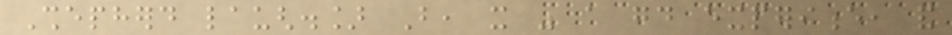Shepherd laugh.] But, it was a good experience, and
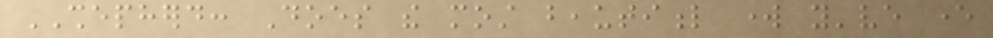SHEPHERD: Does the most beautiful work you've ever
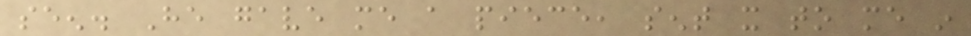seen. He gave me a piece, sent it to me in
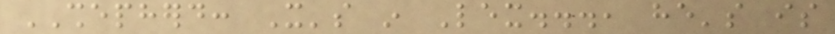SHEPHERD: It's in Lex..., he's is
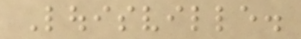Louisville.
